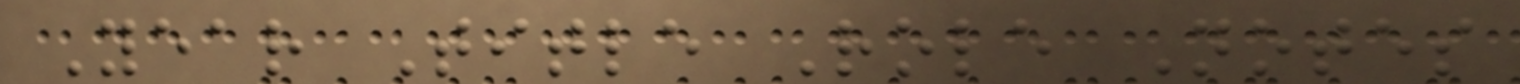Year Title Role Notes
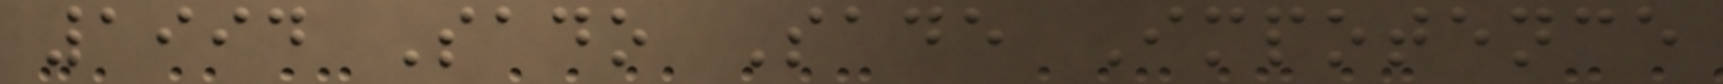1994 Sado Sade Impotence
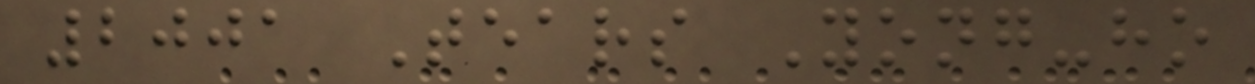2001 Tears Yong-ho
